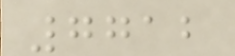7712
